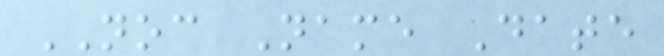NOC Name Date
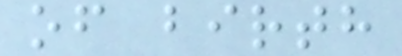of birth
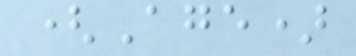(Age)
